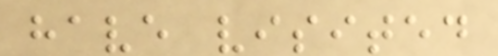have visited
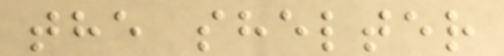the shelter
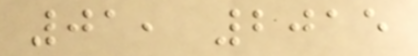01, 2015
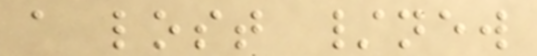a lost /new
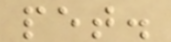pet.
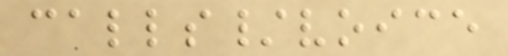calls/voice
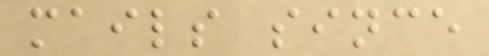mails since
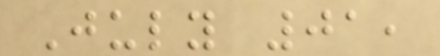July 01,
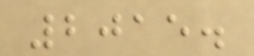2015.
